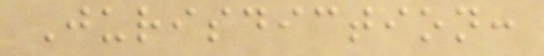Jurisdiction:
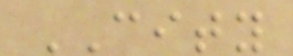CITY
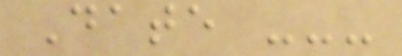Date ---
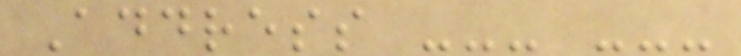Address --- ---
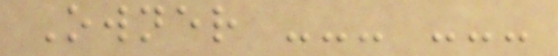Owner --- ---
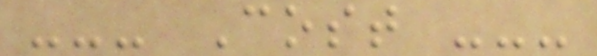--- Cost ---
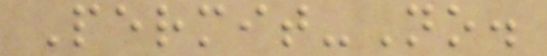Permit-No.
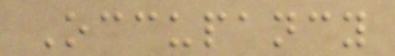Occupancy
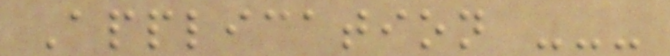Application ---
